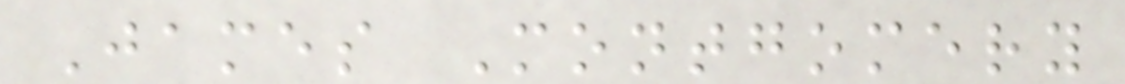James Montgomery
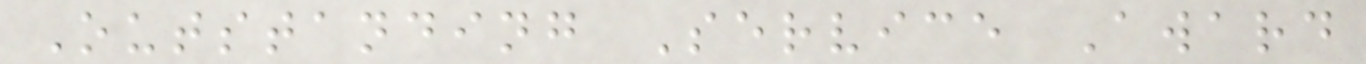Outstanding Service Award
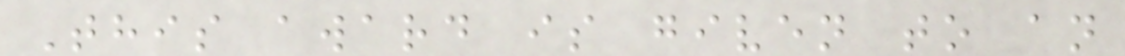This award is given to an
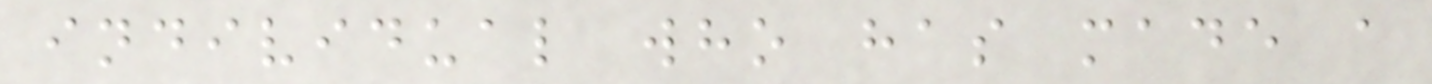individual who has made a
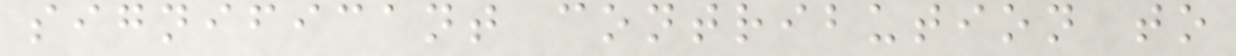significant contribution to
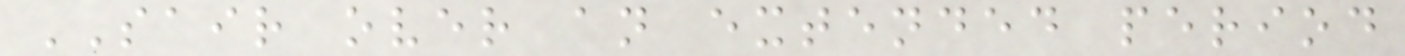SAIR over an extended period
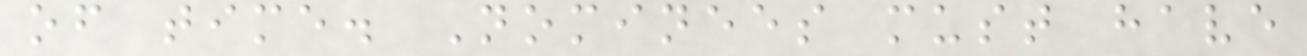of time. Nominees must have
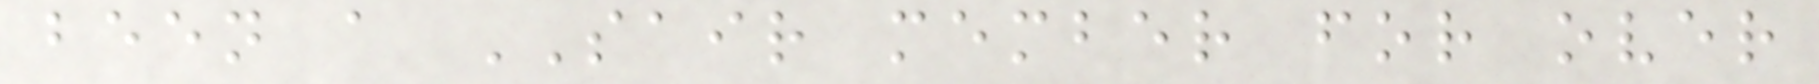been a SAIR member for over
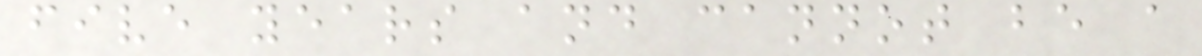five years and cannot be a
